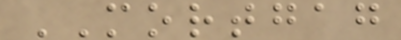MORTGAG
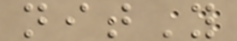nitY
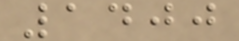1400
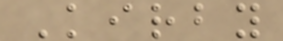Kirby
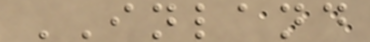INLAND
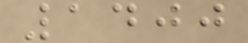1400
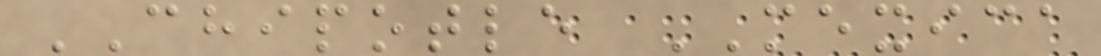CHIPOTLE MEXICA
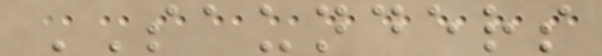SAUNDERS
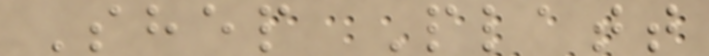Shep Platt
